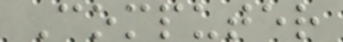Computer
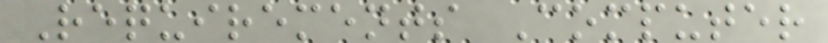Requirements Computer
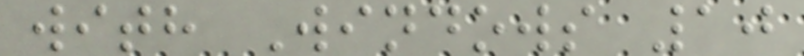with Windows 10
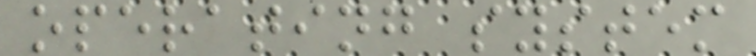operating system
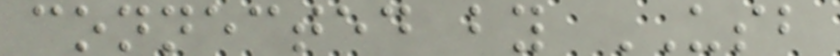connected by USB
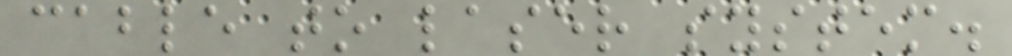cable to laser system.
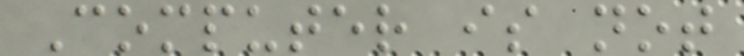Computer is not
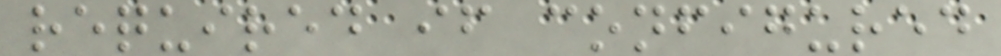required if configured
